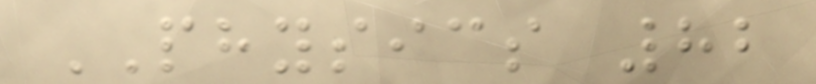PHYSICS 82
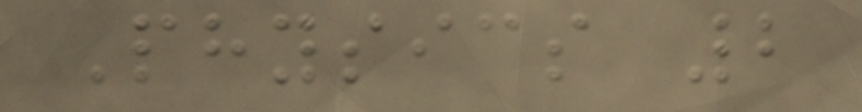Physics 2
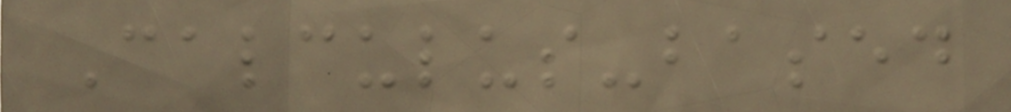Calculus-based
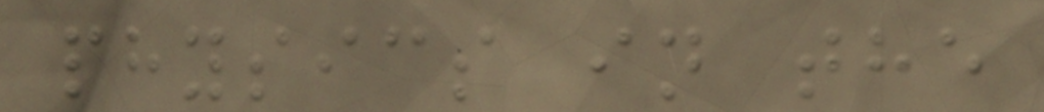physics in the
